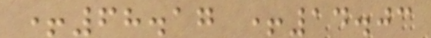+68.17 +14.03
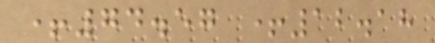+74.57 +12.18
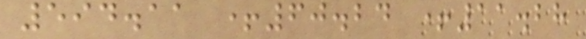594.11 +60.24 +11.28
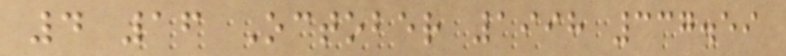4 16 October 1998 337.59
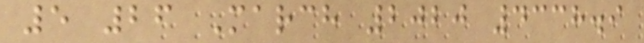5 26 March 2020 4338.9
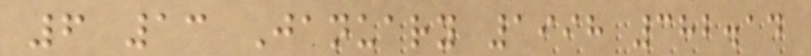6 13 January 1998 382.14
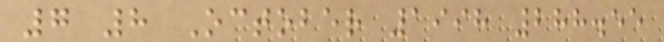7 8 October 1998 288.55
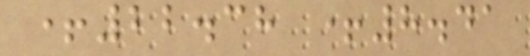+22.38 +8.41
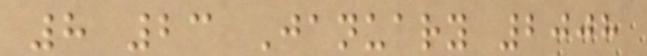8 23 January 2008
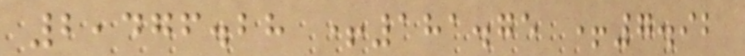2,476.28 +181.75 +7.92
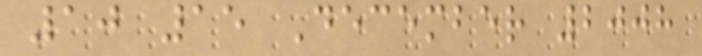10 15 December 2008
